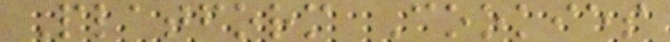Platform Cookies
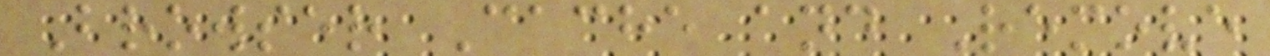Browser Cache and Remove
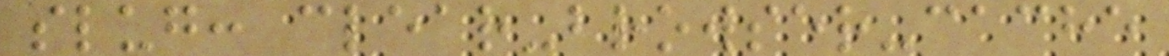slug: clear-browser-cache
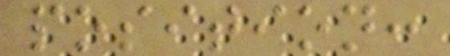position:
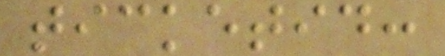ticketid:
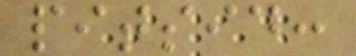pitsid:
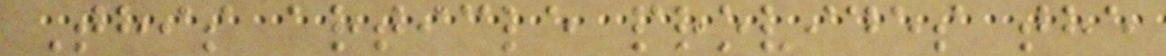This article provides the
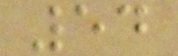54
